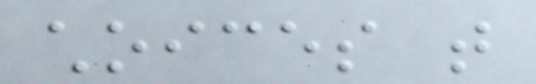choices that
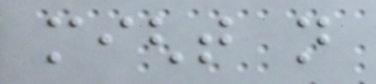might not
